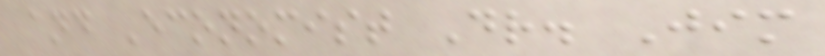and Economist Dr. Jim
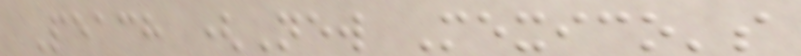Peach (New Mexico's
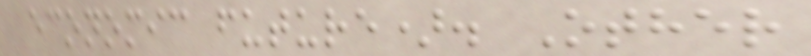economic future). Other
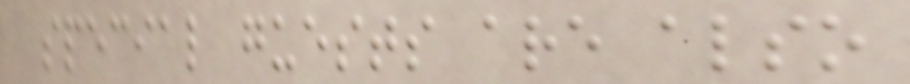special guests are also
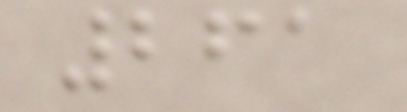261
